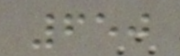650
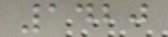1420
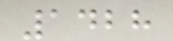1428
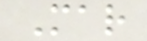Mar
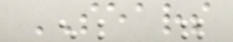SEARS
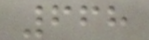668
